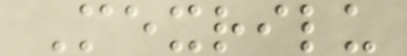Mexrilu
